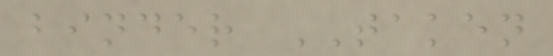binder TAKEN
